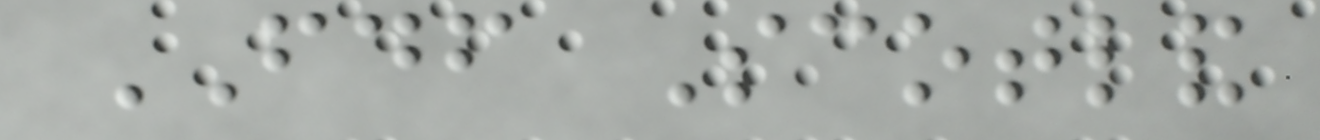FDF Scotland
